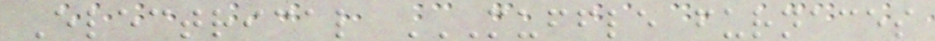Electrical MUFFLE FURNACES
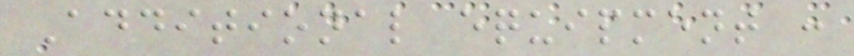Additional equipment :
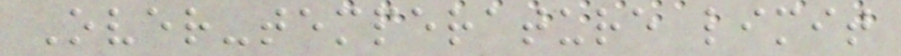Over-temperature limit
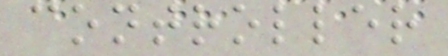controller
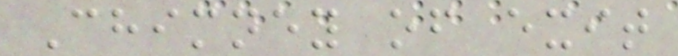Chimney of exit
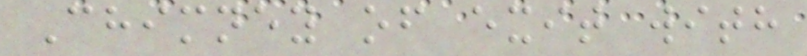Chimney of exit with
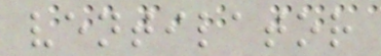ventilator
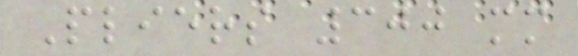Pliers 300 mm
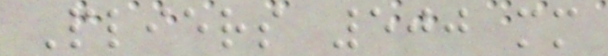Pliers 500 mm
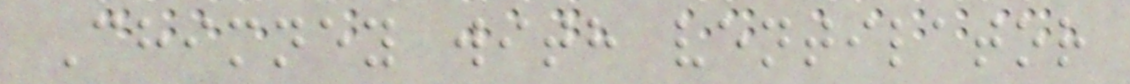Chimney with ventilator
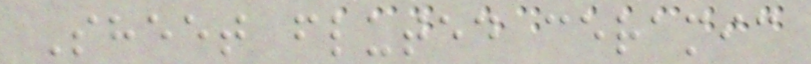Sheet fluted ceramic
